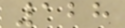128
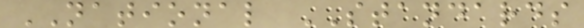NATIONAL STANDARDS
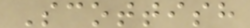Scottish
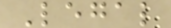Legal
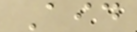Aid
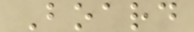Board
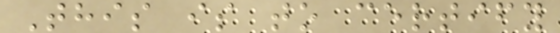This is to certify
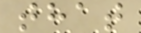that
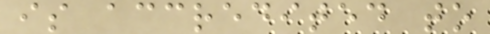is accredited to
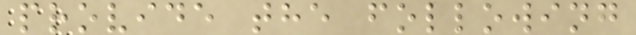provide the following
